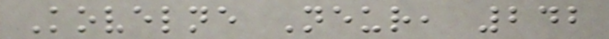Kovelne Neur, 242
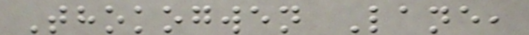Thokogwen Lane,
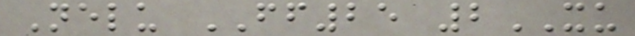Nelu FF25 2XU
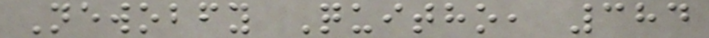Newobfy Quitho, 384
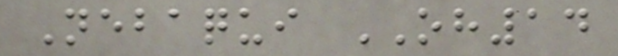Nebaqui OH14
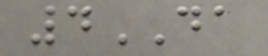4DA
